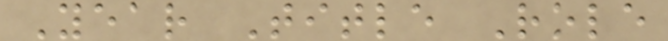Year Title Role
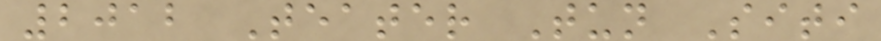2012 Teater Tun Siti
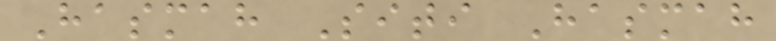Hasmah Siti Hasmah
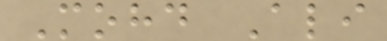Mohd Ali
